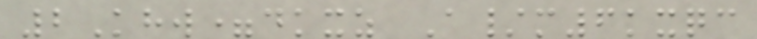2Khw=dkxz A/m6kxqc
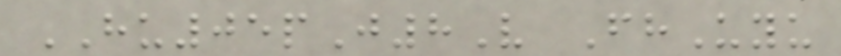HU05pJ8V FhUyu
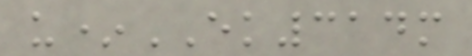u*EK314m
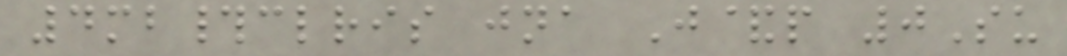4mb#clris jna J&p 0Su
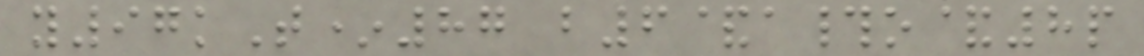y97kT*87 b6&a#o&8p
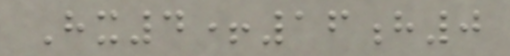Hx4+16h0
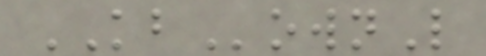KBownL
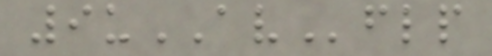9uAVflp
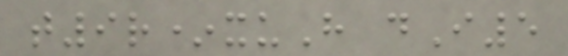t9r*xuH dI5
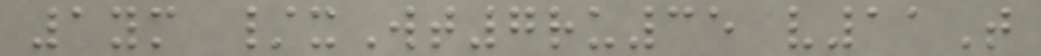1ym /xWt7ru35 v11T
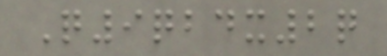Q9qbdx2q
